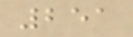251
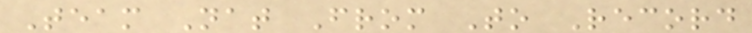Team Nat From To Record
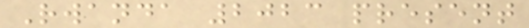Rwanda 2023 present
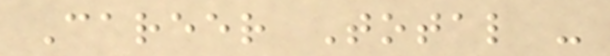Career Total -
